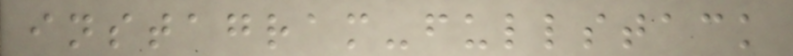instagram-fullstack
